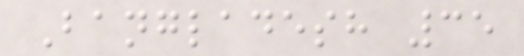Bangladesh 35
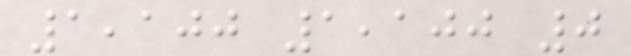1,100 1,100 0
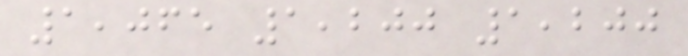1,065 1,200 1,200
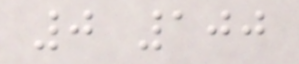0 100
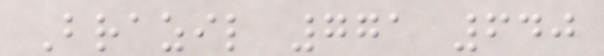Brazil 771 640
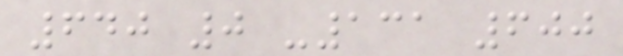640 0 -131 600
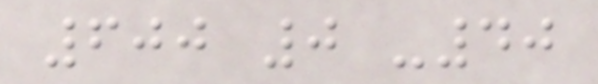600 0 -40
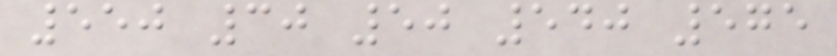550 30 50 540 575
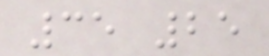35 25
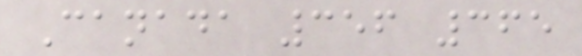Canada 356 365
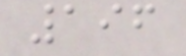196
